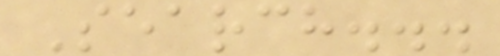Search...
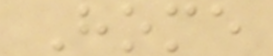Home
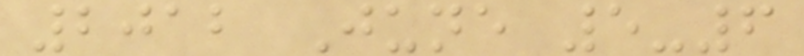2012 June 5-6
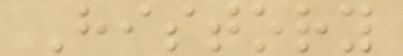History
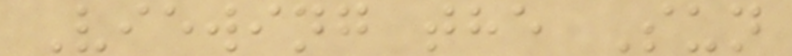Viewing the Sun
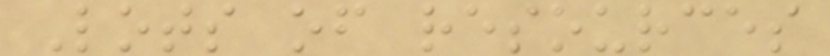Lots of resources
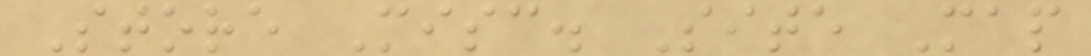Store Misc. Site Map
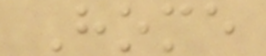Home
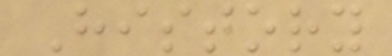History
